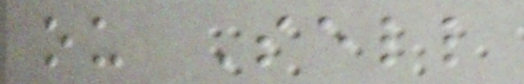ou Sell
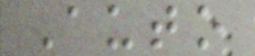Auto
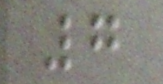7
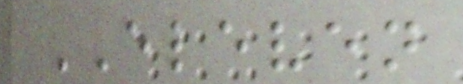ELEVEN
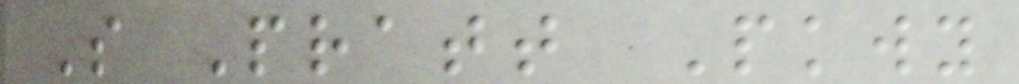S Pratt Pkwy
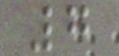7
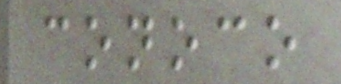conoco
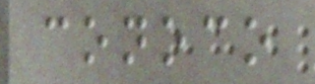conoco
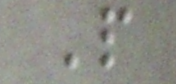P
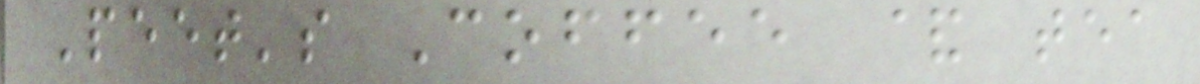Peet's Coffee & tea
